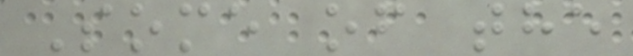Some of the
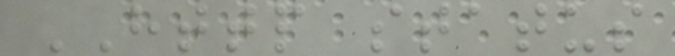HTTP status
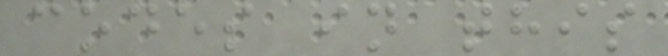codes in this
